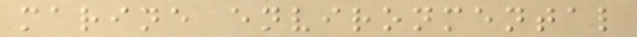marine environmental
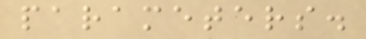parameters.
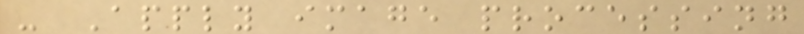- Apply image processing
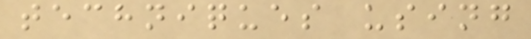techniques using
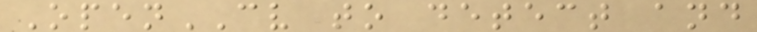OpenCV to detect and
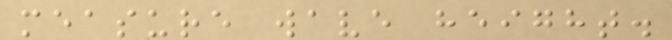measure wave height.
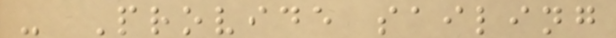- Provide sailing
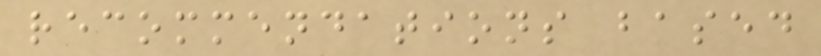recommendations based
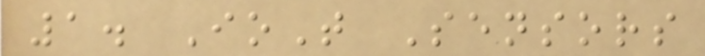1. IoT Sensors
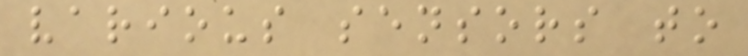various sensors to
